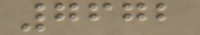7672
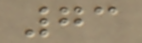73
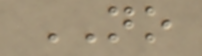NO
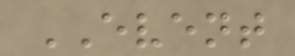EVENT
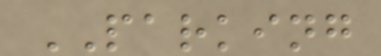PARKING
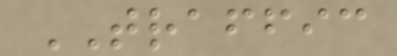TRAFFIC
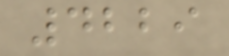4229
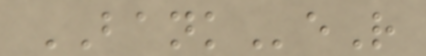BANKeR
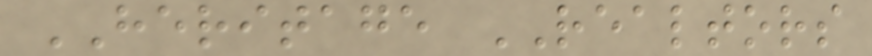HERITAGE REALTORS
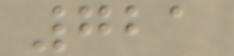721
